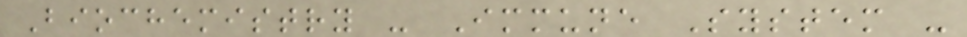Biochemistry - Immune System -
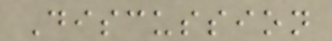Discussion
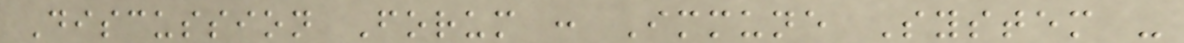Discussion Forum : Immune System -
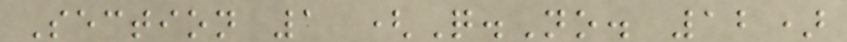Section 1 (Q.No. 12)
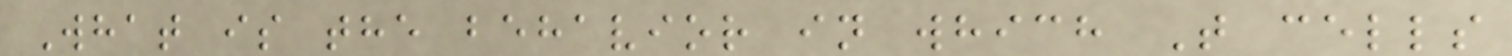What is the behavior in which T cells
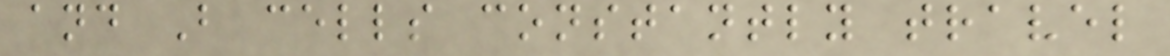and B cells constantly travel
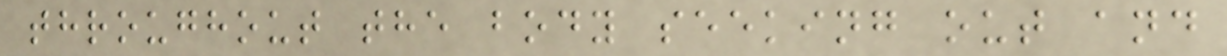throughout the body seeking out and
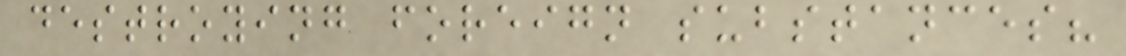destroying foreign substances?
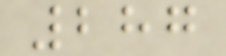287
